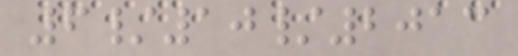6/10/2013
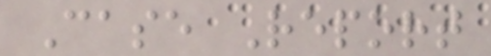Case Report
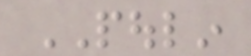POULIN
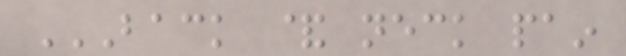BACK & NECK PAIN
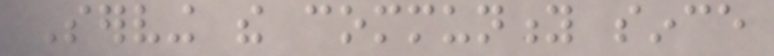Serving the community since
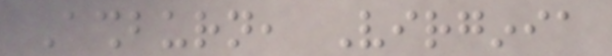Ashburn, Virginia
